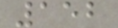152
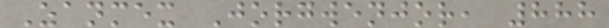Zanmex Jorgwenjor, 888
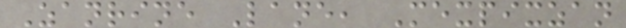Zanrine Lane, Mexpixzan
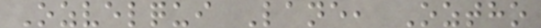Ozvelqui Lane, Oztho
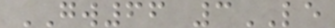GW66 3LE
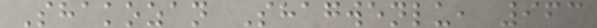Shakozan Shagwenlu, 963
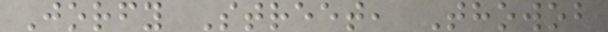Jorfy Street, Thowob
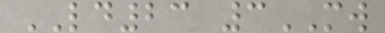LD23 3MW
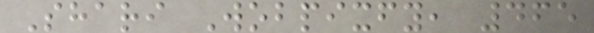Shari Wobpixfy, 465
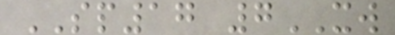SP17 7XW
